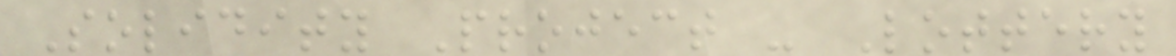Solidity Project - Lottery
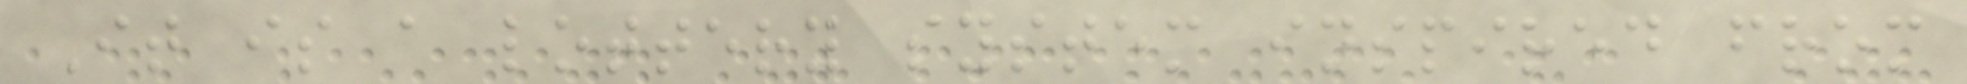It is a lottery system inspired from
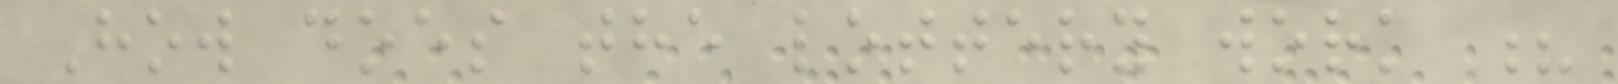How does the lottery work ?
